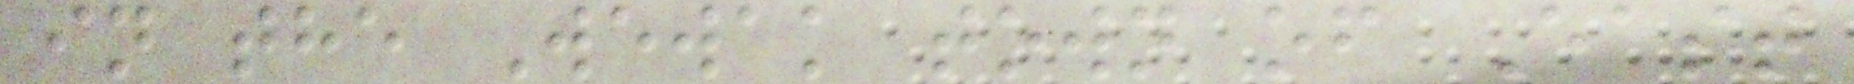in the Wewak town of East
